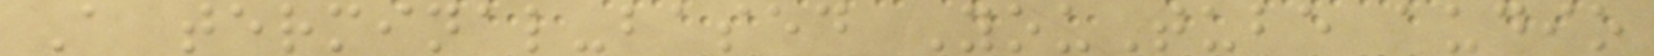A terminal-based YouTube audio
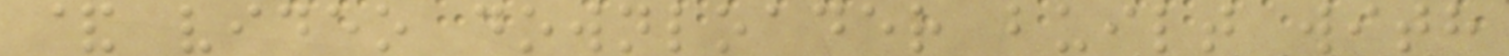& video downloader built with
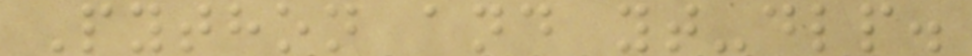Python and yt-dlp.
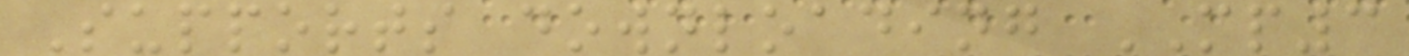Supports downloading MP3
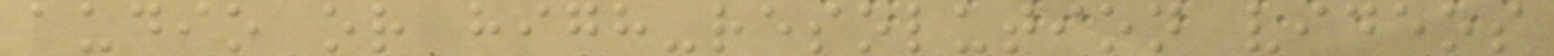audio or high-resolution videos
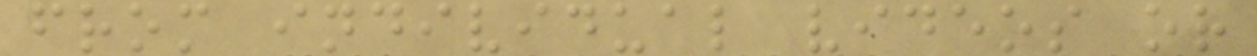from individual videos or
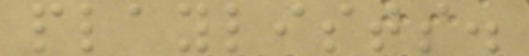playlists.
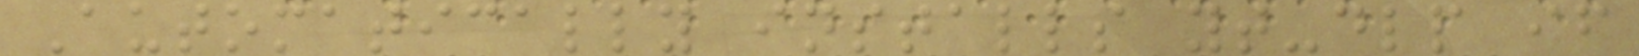Automatically installs yt-dlp if
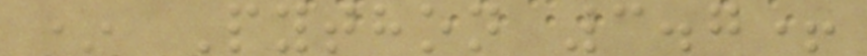* Python 3.7+
